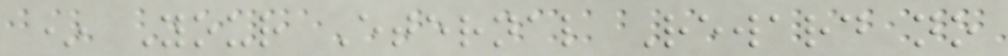* Your Eternal Reward no
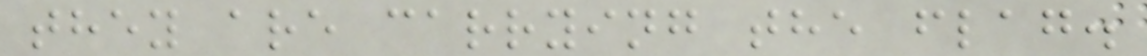they are carrying the flag.
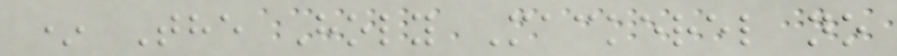* The Holy Mackerel no
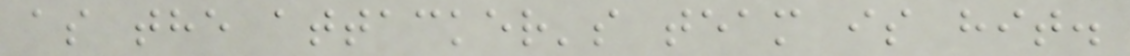as the attacker's team is hit.
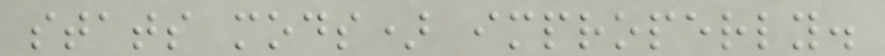stats mods) improperly.
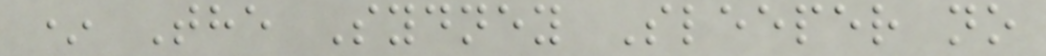* The Sydney Sleeper no
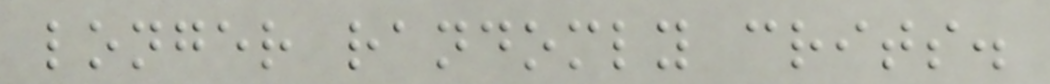longer randomly crits.
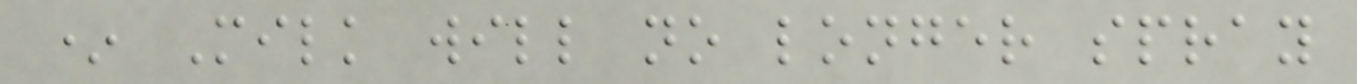* Milk will no longer spray
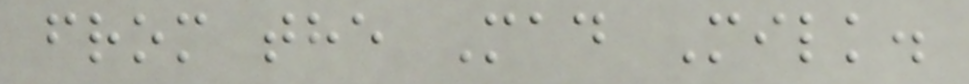from the Mad Milk.
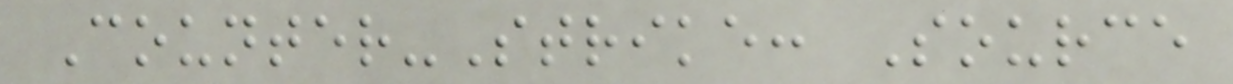Counter-Strike: Source
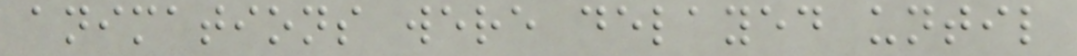animations were delayed until
